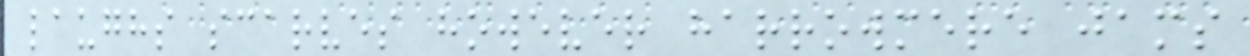laughs scarves however harrowmere jams
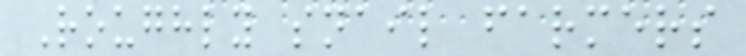Roughly snail farmers
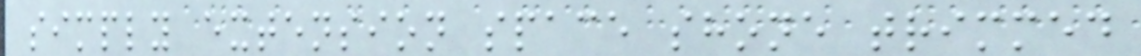simply extension space shone trimmed
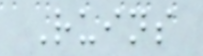Ruins
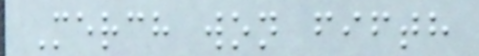Merch won fifth
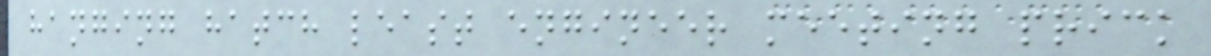hanging hatch least engineer meeting prick
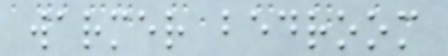warmer bedroom
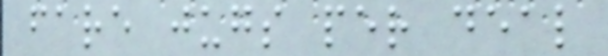fare jugs per deal
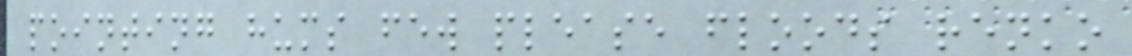pointing hums few please floods renko
